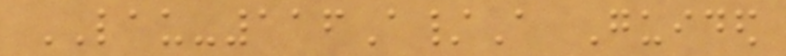LAU-116A/A Guided
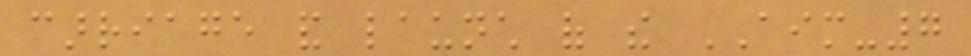carriage and launch of the AIM-7
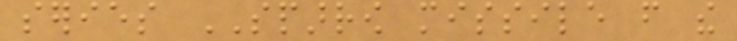series SPARROW missile from the
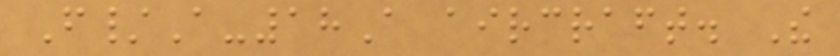F/A-18A aircraft. The
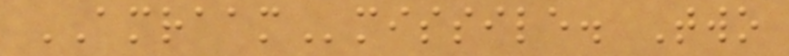AMRAAMmissile. Two
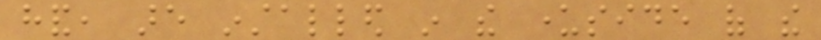hand, are installed in the underside of the
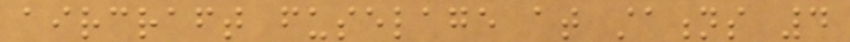aircraft fuselage at stations 4
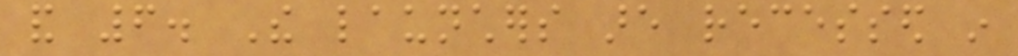and 6. The launchers are recessed in
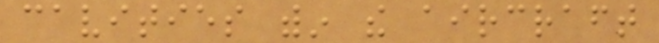cavities within the aircraft
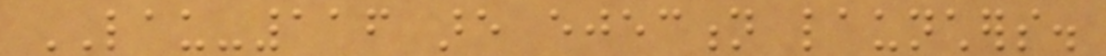LAU-116 are ejection launchers.
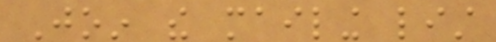Join the mailing list
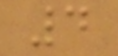4
